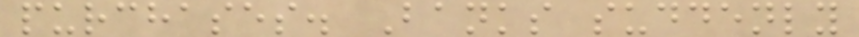purchases. Banks suddenly
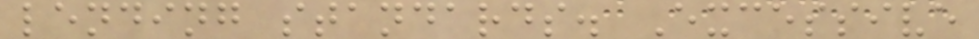lending standards. Excessive
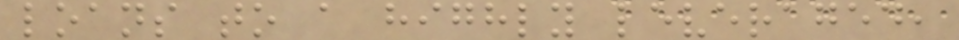loans to a highly leveraged,
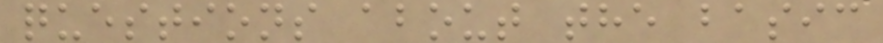questions about the basic
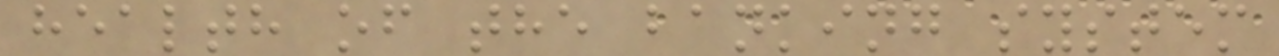health of the banking system
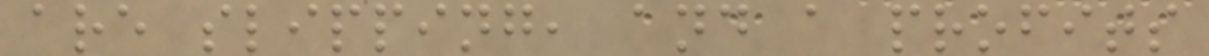are slipping, and a profits
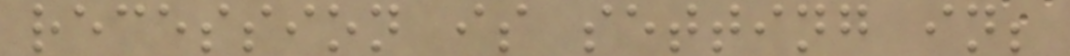recession is setting in;
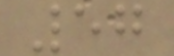57
